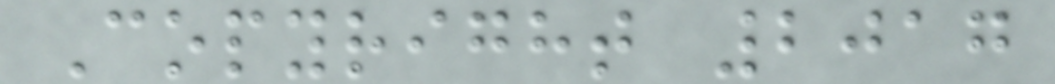Copyright 2017
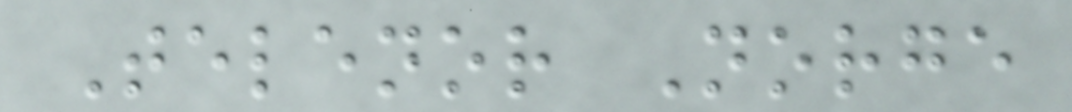Telenor Norge
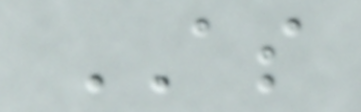AS
